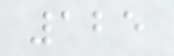125
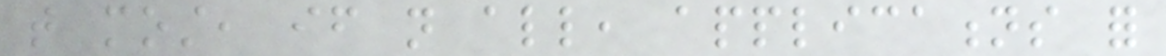that most, if not all, applications for
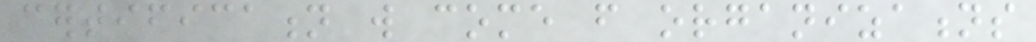certification will come from organizations
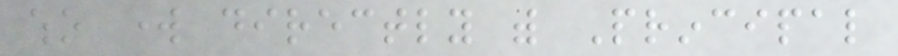who work directly with Principal
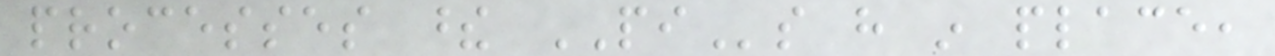processes these PIs have in place,
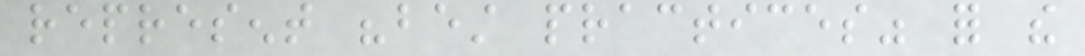represent "best practices" for the
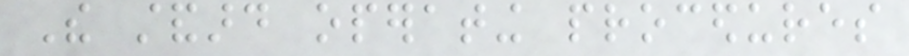The standard operating procedures
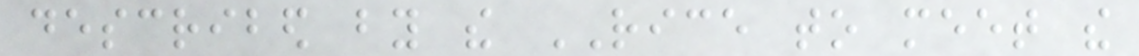described by the RICE to meet the
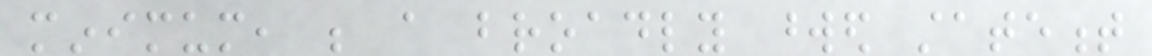minimum, be a broadly worded statement
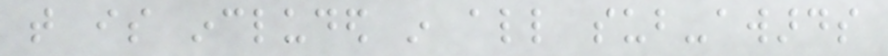that is included in all sub-awards
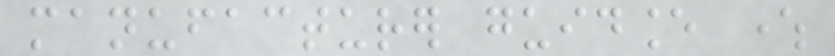manufacturer guidance where
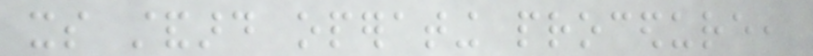its standard operating procedure,
